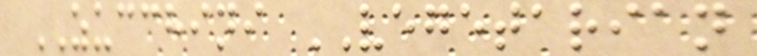ZUCCHINI VEGETARIAN
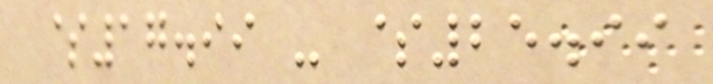$17.99 - $25.99
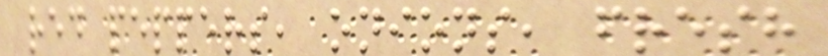red peppers, onions, fresh
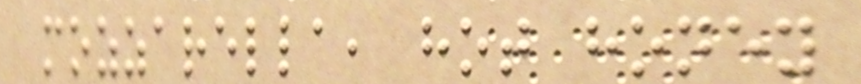mozzarella, hot honey
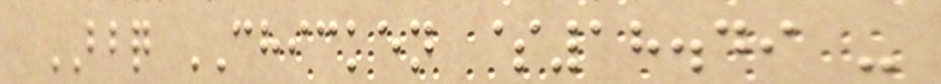BBQ CHICKEN $18.49 -
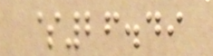$26.49
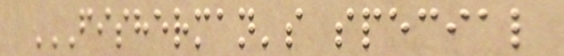FISHERMAN'S SPECIAL
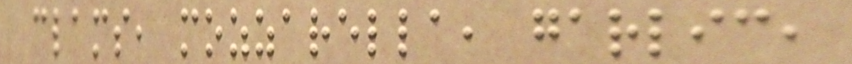clams, mozzarella, garlic,
